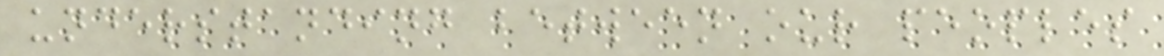understanding between our peoples
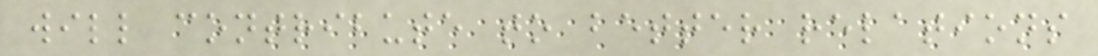will contribute to better relations
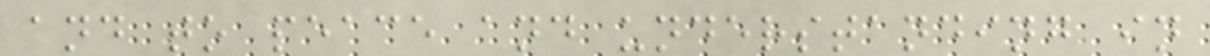and to peace and understanding in
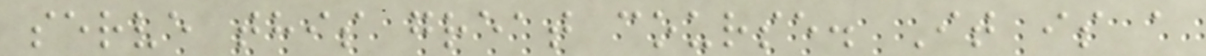serve this great course. It is a
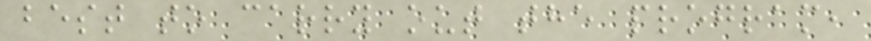best to carry out the program,
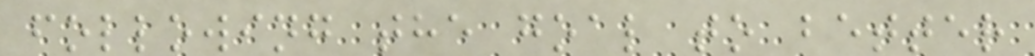following the goal to better
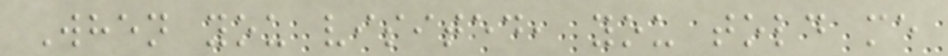When you visited, you told me
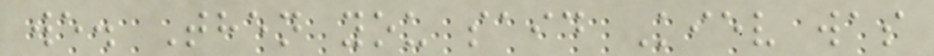we. Then you said Kiev was
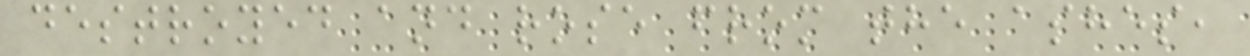destroyed and rose from the ashes,
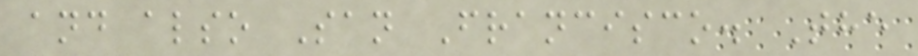and also San Francisco. The
